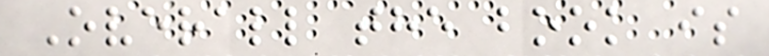Overall the book is
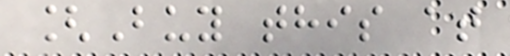[Buy this at
